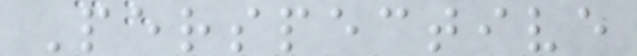Perspective
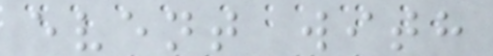event with
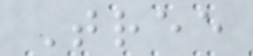Tree
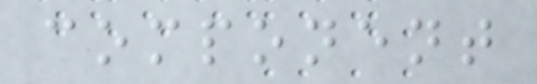component
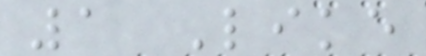1 Like
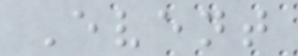Event
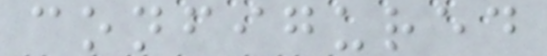configured
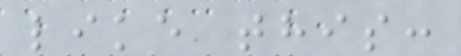like this:
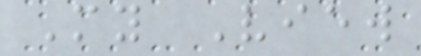My View
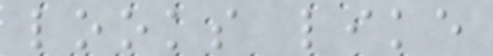looks like
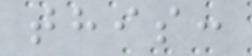this:
